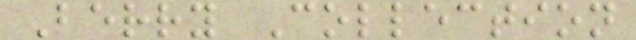Berry Collection
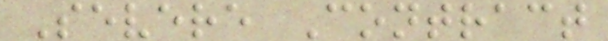Severe Contract
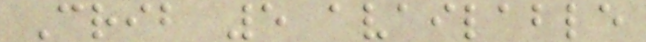Crib 5 available
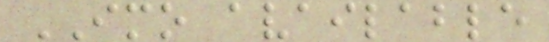IMO available
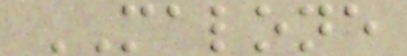MALONE
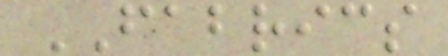FABRICS
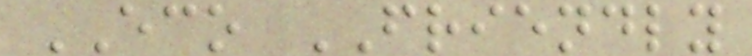ECO FRIENDLY
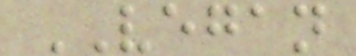VEGAN
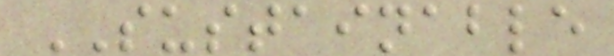SUSTAINABLE
